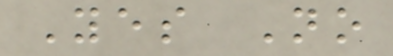Yes No
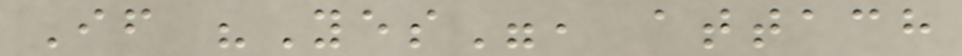If "Yes", attach
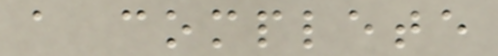a complete
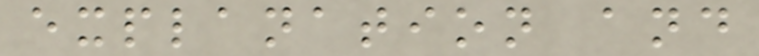explanation and
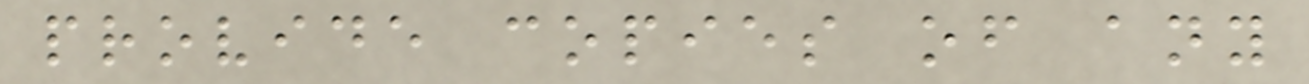provide copies of any
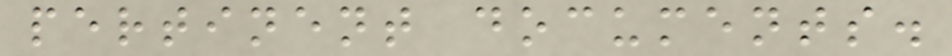pertinent documents.
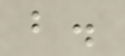b.
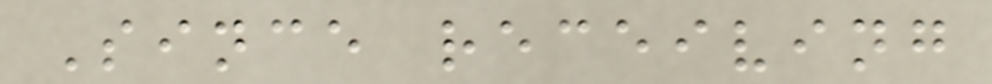Since receiving
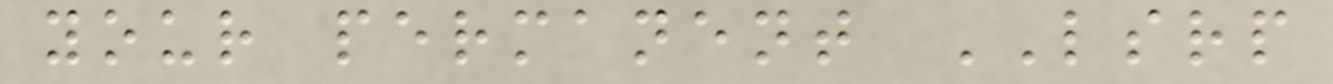your permanent LSRP
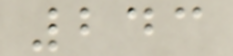243
